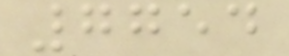7754
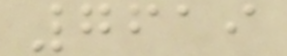7619
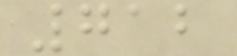712
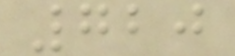720
